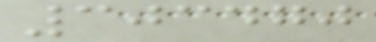303470
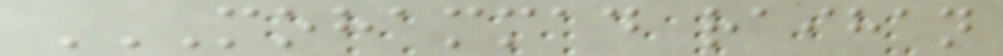MOHAMMAD RAIHAN
